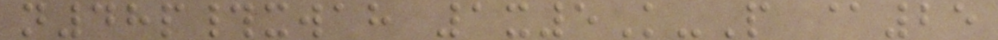n48p#xwah 1x5K-P @25
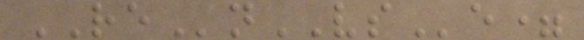REnVSe=
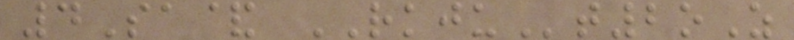4Sa& RKJUt2oZ
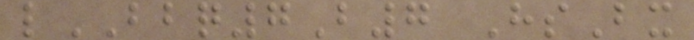lBBQ7B7 HsBx
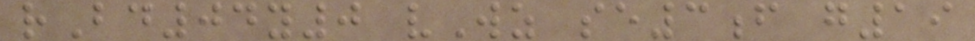rBd04y0 vWz se3f g19
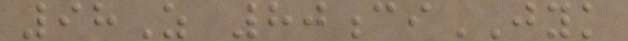98Z 80ciJYK
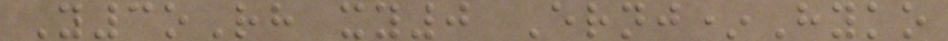Y3oRh xy0 Ernj*Hyko
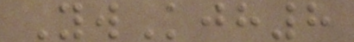YwKjh8
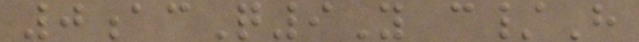0acQ9Y c/H
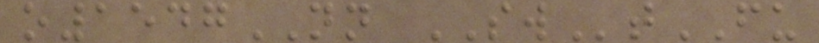o1547NN SWtFU
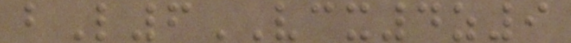bL6VCX4z9
